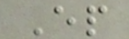Ep
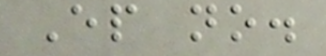Ep no.
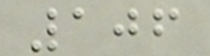106
